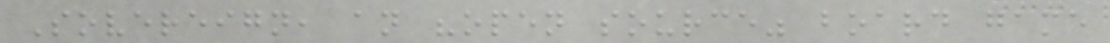Sovereign, an "open source" board game
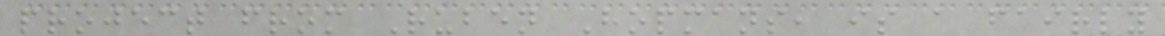project from Ruben Hopmans, is a fairly
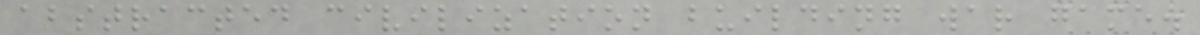abstracted civilization building war game.
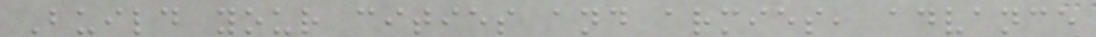Build your cities and armies, advance
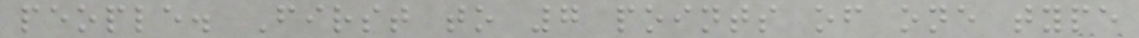people. First to 7 points of one type
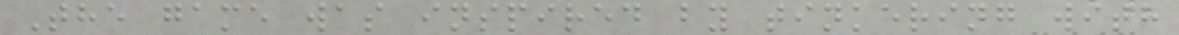The game was inspired by tinkering with
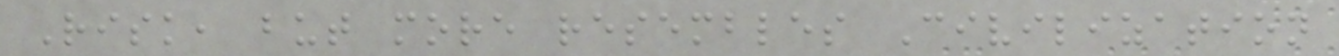Risk, but more resembles Civilization
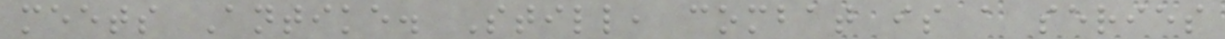meets Antike. Still, combat is a series
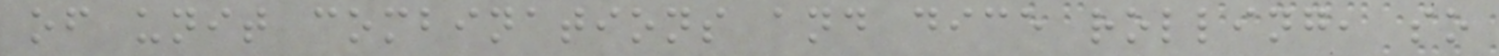of unit combinations and dice rolling, so
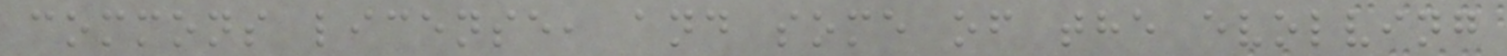commons license, and some of the evolving
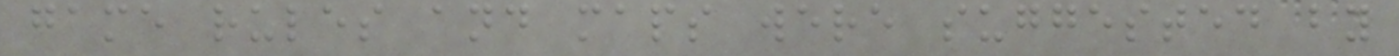game rules and maps were suggested by
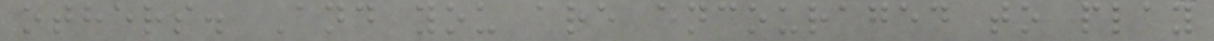others. And you are encouraged to play
